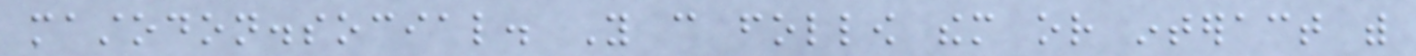mastodon.social. You can follow them or interact with
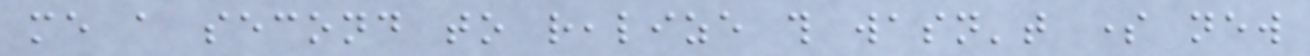me a second to realize this wasn't some new
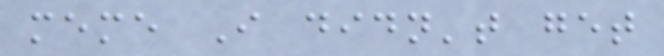meme I didn't get
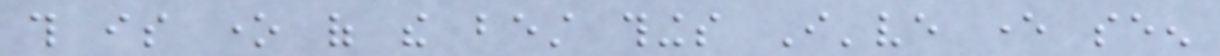this is one of the best things I've ever seen
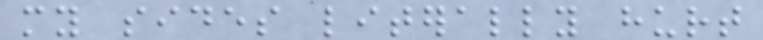my sides literally hurt
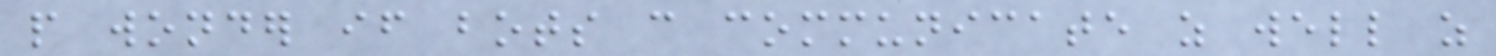people wonder if bots can communicate as well as
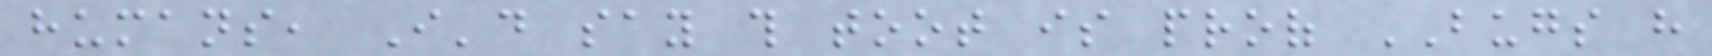humans, I'd say this toot is proof BUGS have
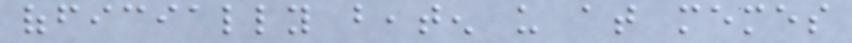officially beaten us at memes
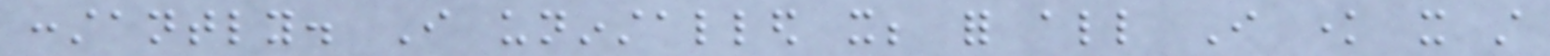constantly. I uninstalled it; for all I know it still
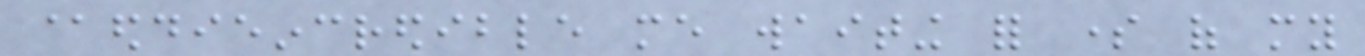@eddieincredible me waiting for some of my
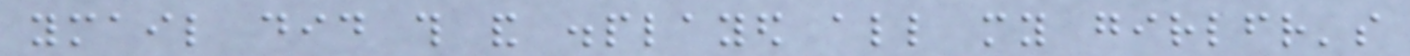ymail did this and displayed all my girlfriend's
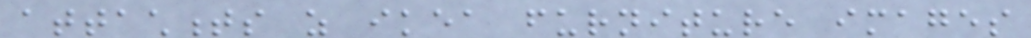attachments as ikea furniture images
